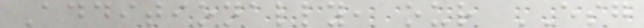Additionally, our ESG
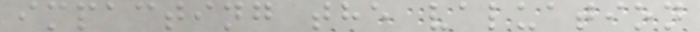impacting the valuation
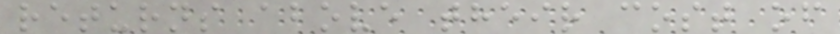returns above their cost of
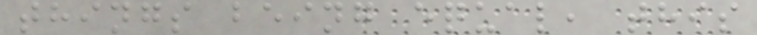things being equal, this
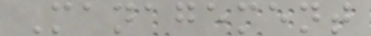Management
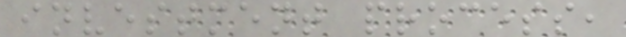investment process,
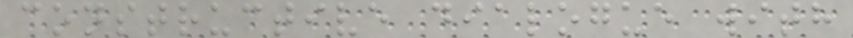constructive dialogue with
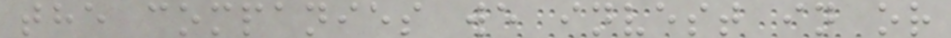the companies we invest in or
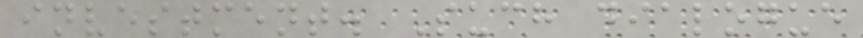investment. Such dialogue
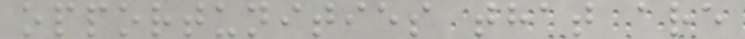opportunities that are
